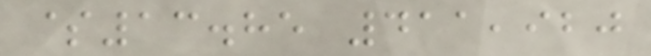$13.85 411,920
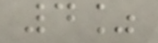4%
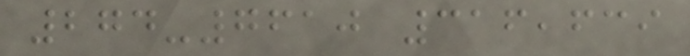274-7610 316,639
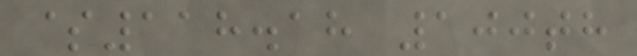$118.18 100th
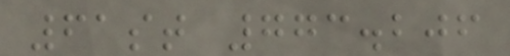61st 773.206
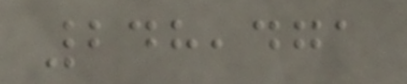248,471
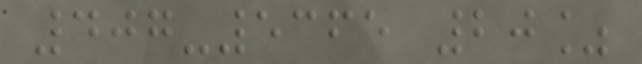407-5365 20%
